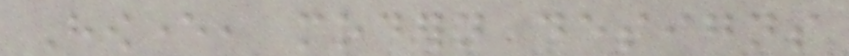However, modern designs
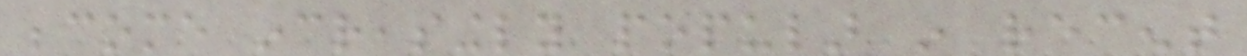become increasingly popular in recent
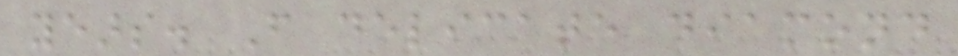years. From delicate diamond
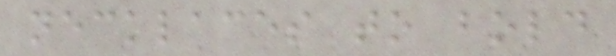necklaces to bold
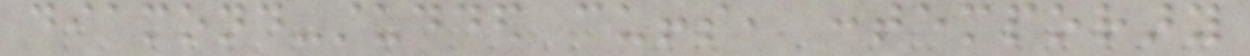diamond-studded cuffs, contemporary
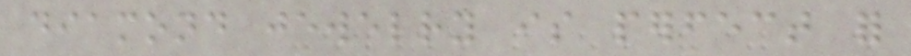diamond jewelry is perfect for
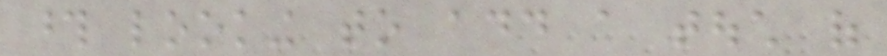those looking to add a touch of
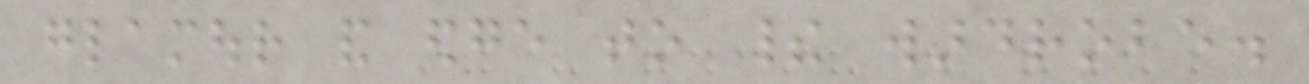glamour and edge to their wardrobe.
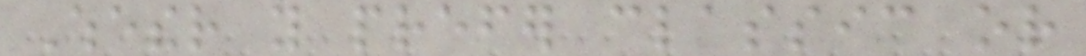Whether you prefer classic or
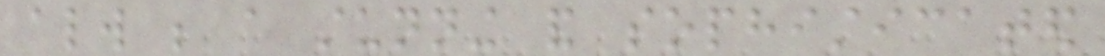always be a stunning and sophisticated
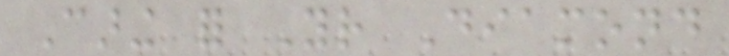Caring for Your Diamond
